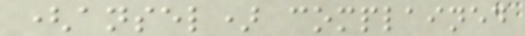(ansel) complained
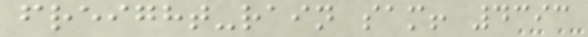freight-rain sam! 4393
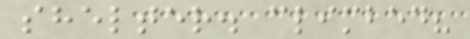shelter. climbed?
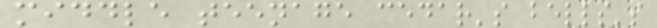middle teenage cedar's bells's
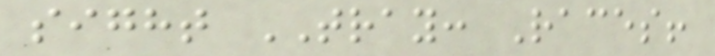sight TRAY: Races!
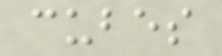cubes
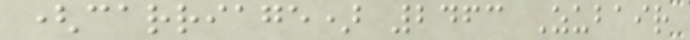(carriage) 2463 Zubair
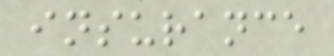insurance
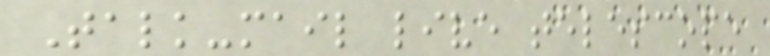Talk-mail live telescope
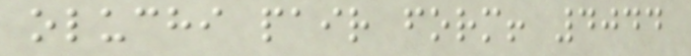oluchi pair form! 4044
